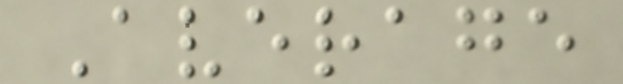Average
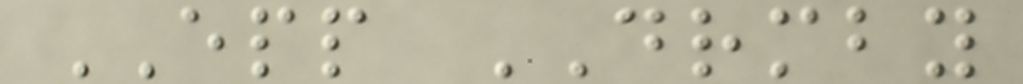EPP DRMBY
